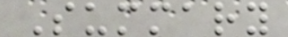Summary
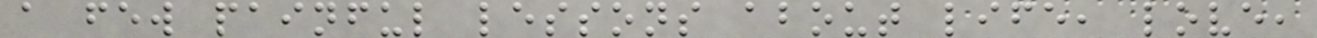a few painful lessons about life, love,
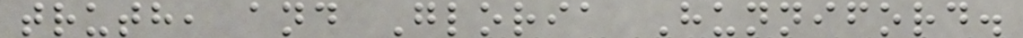truth, and Gloria Hunniford.
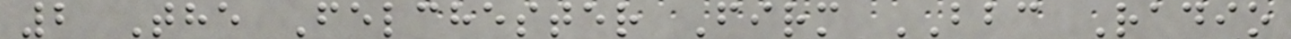2 The Felchester Firm BBC Radio
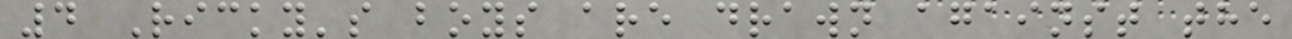4 Ricky's boys are drawn against the
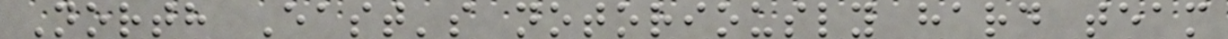North East's notoriously hard team
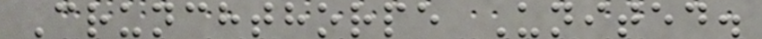Crunchthorpe United.
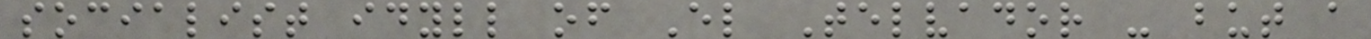socialist idyll of El Telvador - but a
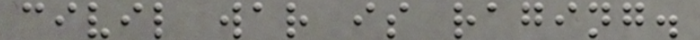civil war is raging.
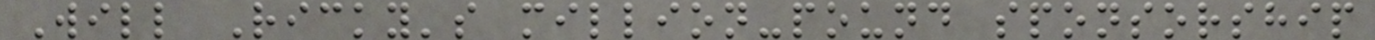Will Ricky's million-pound sponsorship
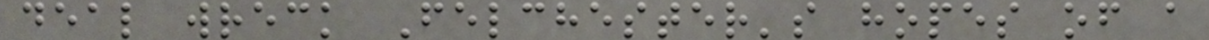deal wreck Felchester's hopes of a
